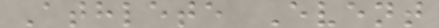Athlete Event
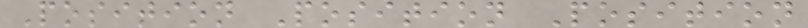Position Position Position
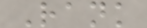Rank
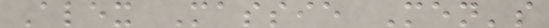Alex Massie Men's
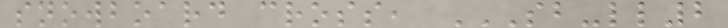snowboard cross, SB-LL2
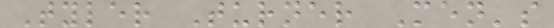Tyler Turner Men's
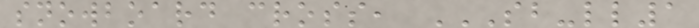snowboard cross, SB-LL1
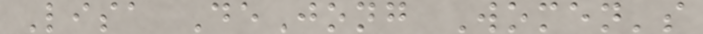Lisa DeJong Women's
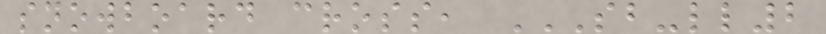snowboard cross, SB-LL2
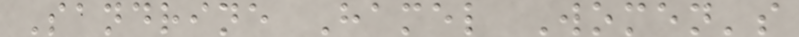Sandrine Hamel Women's
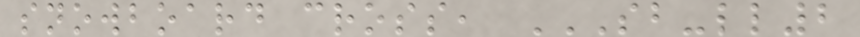snowboard cross, SB-LL2
